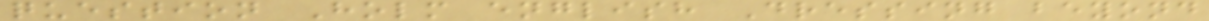question Holm english Dressing beyond
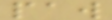paw
